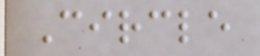Circle
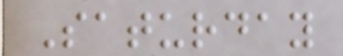Saturday
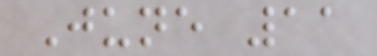June 11
